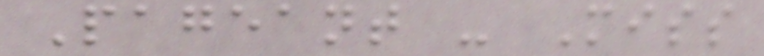Pageant - Miss
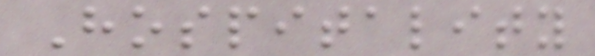Hospitality
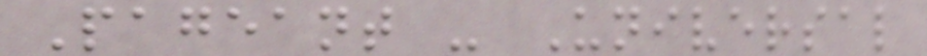Pageant - Universal
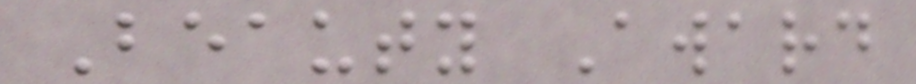Beauty Award
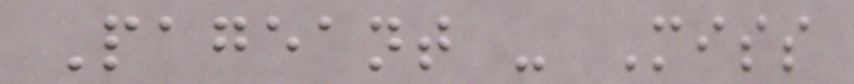Pageant - Miss
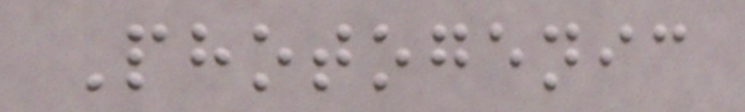Photogenic
